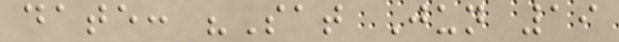date: "Sat Jun 19
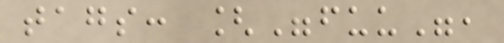tags: ["fuu",
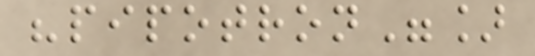"pipotron"]
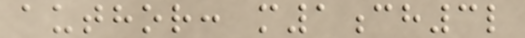author: m1ch3l
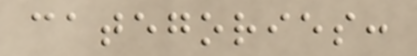categories:
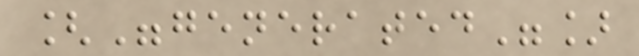["generated"]
